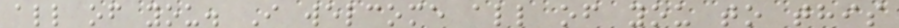all of you. I welcome all of you to this
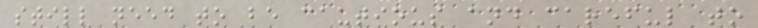still need to be cautious and careful to
